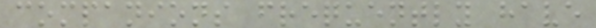companions frequently have
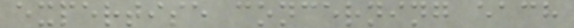expertise concerning each
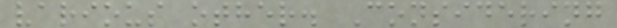various other. Considering
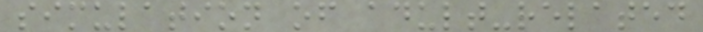simulation of adult-related
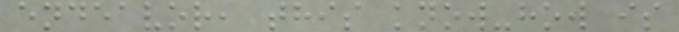endeavor, this know-how is
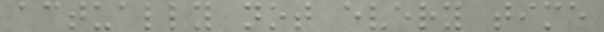actually not every time
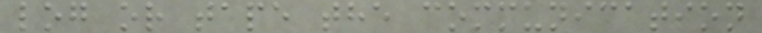log or tape the communication
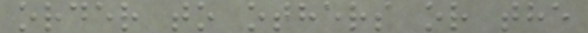order to others or the
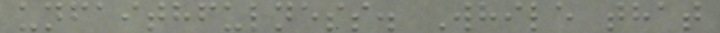unfaithfulness. While that
